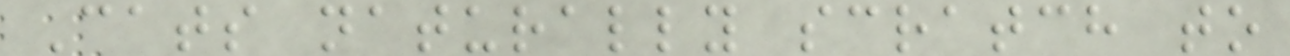Cats naturally scratch to
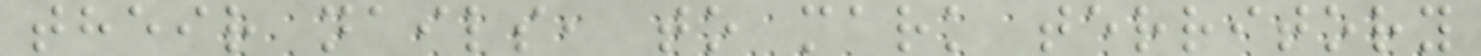their nails, to mark territory
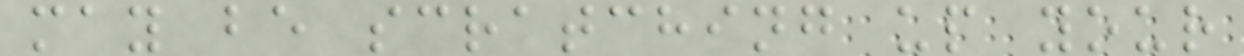may be scratching up your
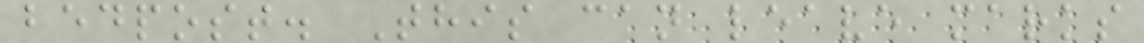bedpost. This can leave marks
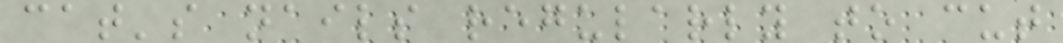cat's nails regularly to cut
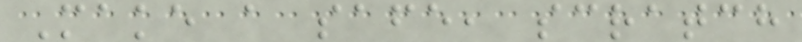Make a safe, scratch
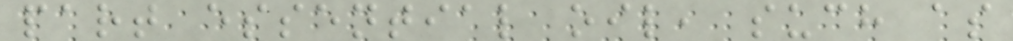part essential oil, such as
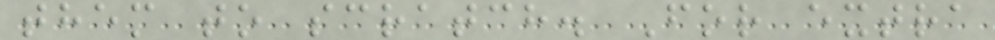them to scratch. For extra
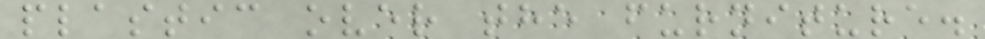plastic over the furniture.
